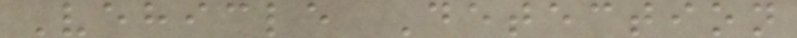Vehicle Detection
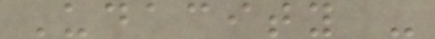Udacity -
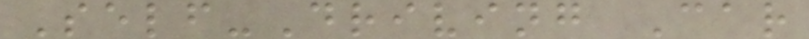Self-Driving Car
